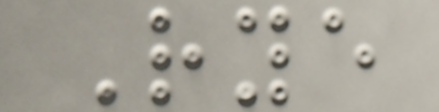Rye
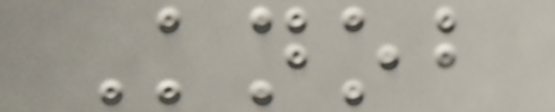Knob
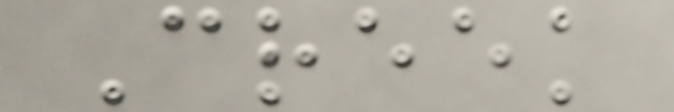Creek
